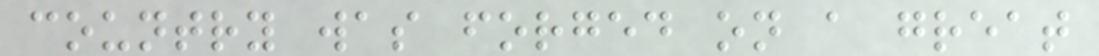country was forged on a great
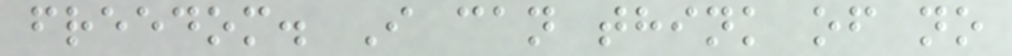freedom. I can think of no
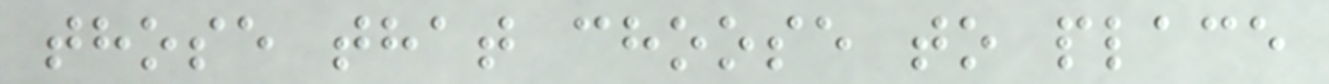those that choose to place
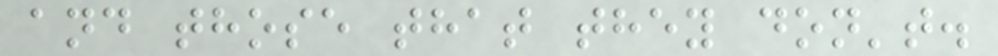and those that they don't.
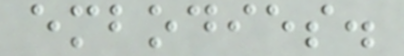embodies.
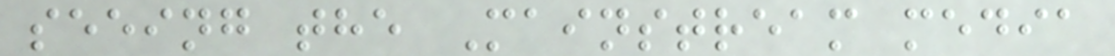seeing the Mainstream media
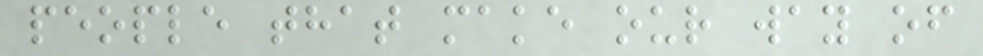people that make our way of
